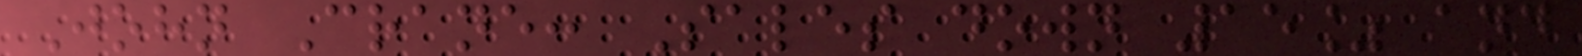John Crane: Sales down 15% and
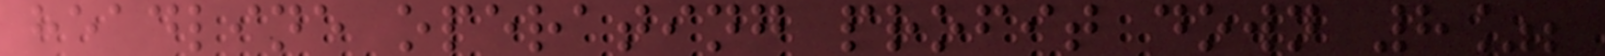headline operating profit down 8%;
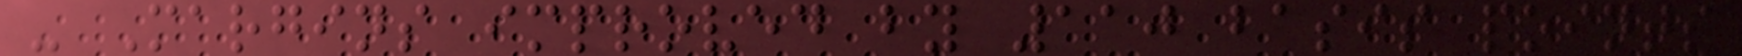- Margins improved by 110 basis points
